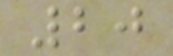20
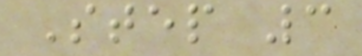Step 3
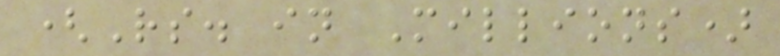(Rs. in Millions)
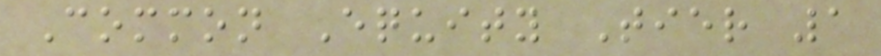Common Equity Tier 1
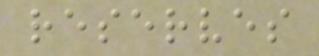reserves
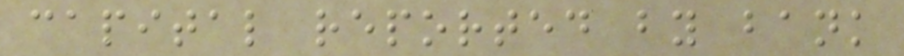capital reported by bank
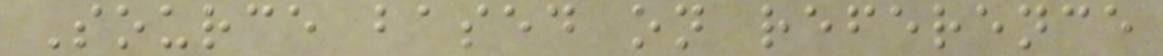Source based on reference
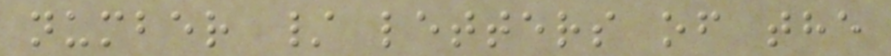number / letters of the
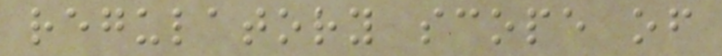regulatory scope of
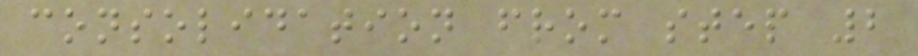consolidation from step 2
